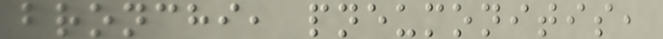bronchi, pneumonitis,
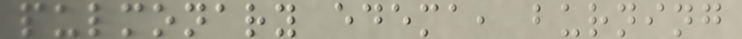pulmonary edema, burning
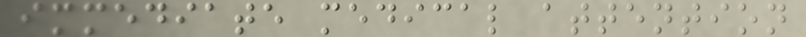immediate medical attention
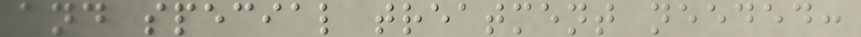and special treatment needed:
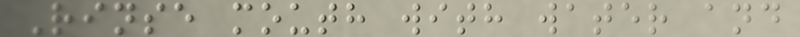Rinse mouth with water and
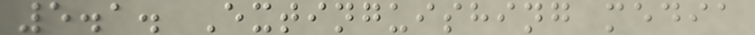5.1. Extinguishing media
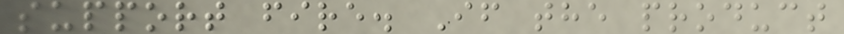support fire. If the product
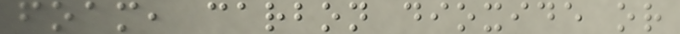foam, carbon dioxide or
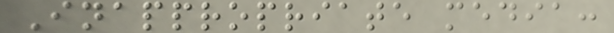Inappropriate media:
